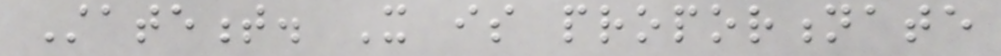Statement. It is proportionate
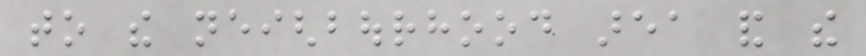to the neighbourhood area and the
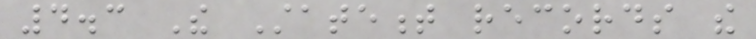4.3 The Statement records the
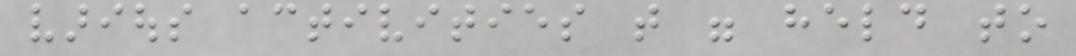various activities that were held to
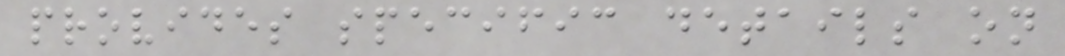provides specific details on
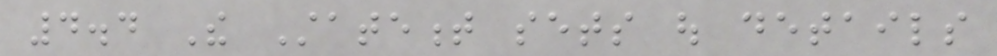4.4 The Statement sets out details
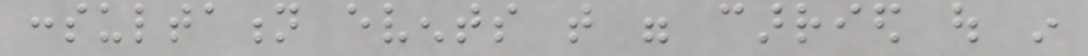consultation events that were carried out in
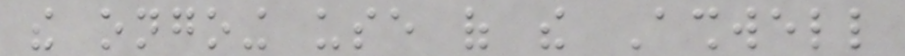the ongoing use of the Ashwell
